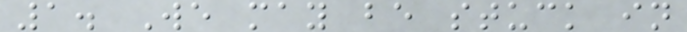1. We may be stuck in
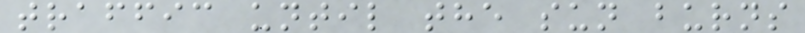traffic until the sun burns
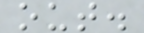out.
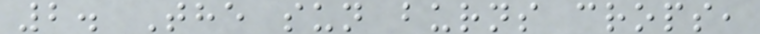2. The sun burns crops,
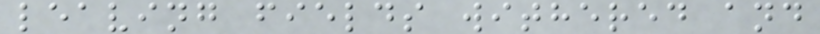leaving fields withered and
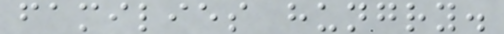families hungry.
